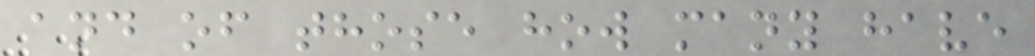and of those how many have
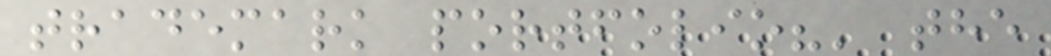trademark portfolio?' the
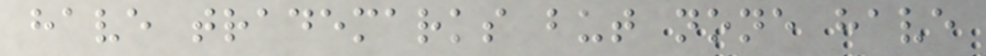have trademarks but none have
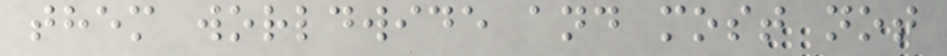them worldwide and most not
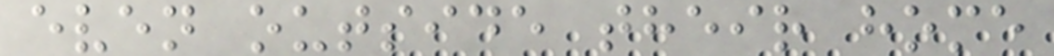even outside their home
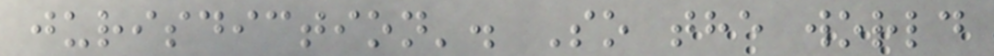jurisdiction'. So the world
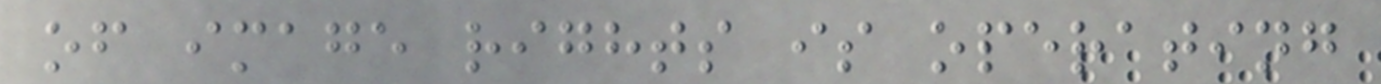of image rights is operating
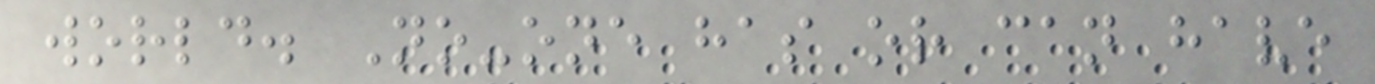world. No-one has or can have
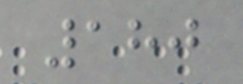180
